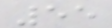55
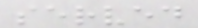served
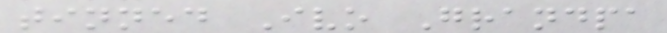tinned Ivo Grandpa
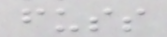fuss
